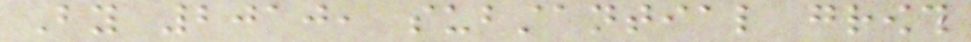By 2010, substantial growth
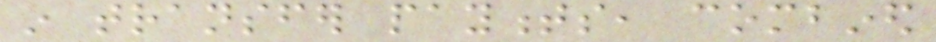in transfer payments, combined
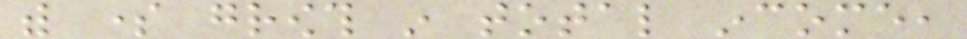with some growth in total income,
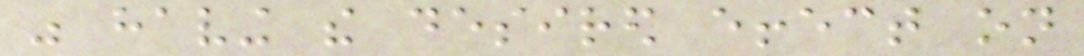was having the desired effect on
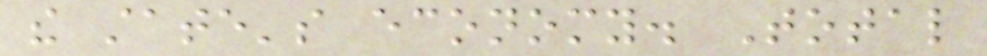the state's economy. Total
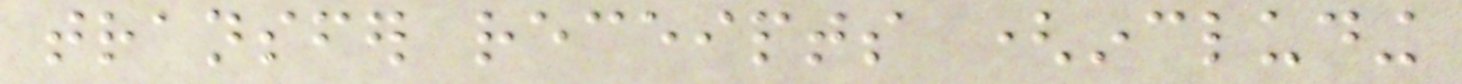transfer receipts (including
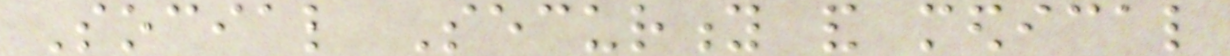Social Security and medical
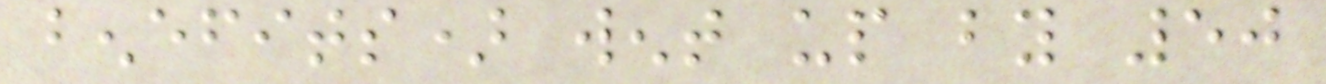benefits) went up by 50
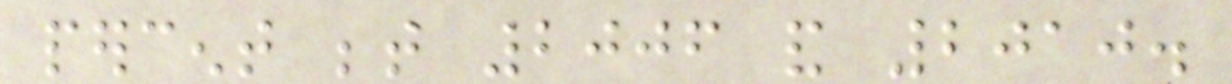percent between 2006 and 2010.
